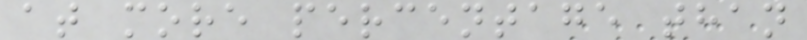at more percentage than
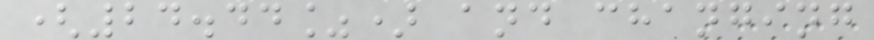(24.44%) and changing
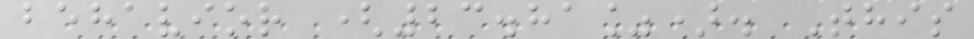behavior (23.81%). This
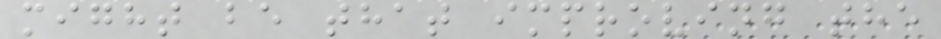might be that improving the
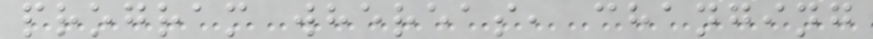program whereas, changing
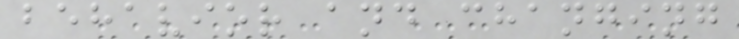behavior and changing
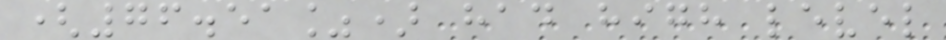(76.51%) had high level
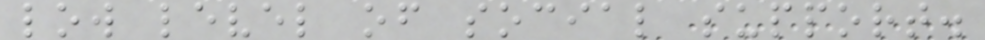low level of social support.
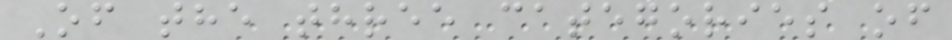Of the three categories of
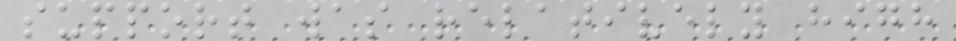support was relatively high
